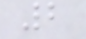2
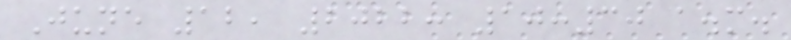June 12, 2022: 10:30 a.m.
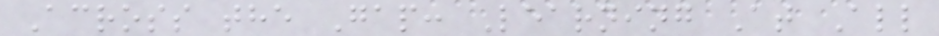Across the Gap: Learning At All
